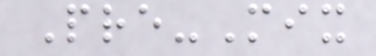Pre-Mix
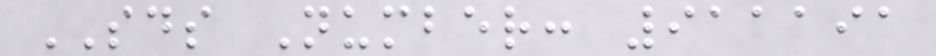SDS Number: 911191
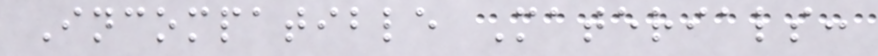Incompatible Materials:
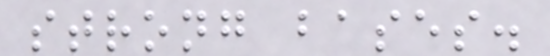strong bases.
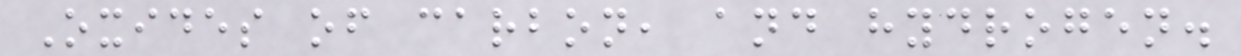Oxides of carbon, and hydrogen.
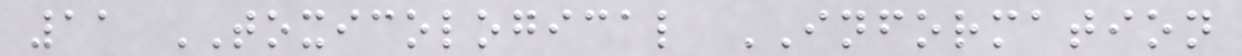11 TOXICOLOGICAL INFORMATION
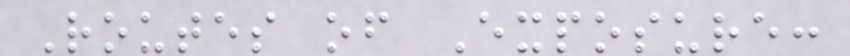Routes of Exposure:
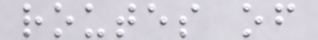routes of
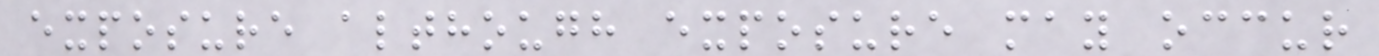exposure although exposure may occur
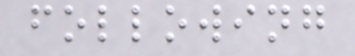following
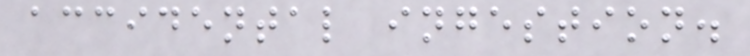accidental ingestion.
